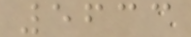5633
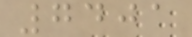7401
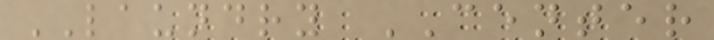LAUNDRY CENTER
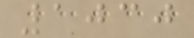1030
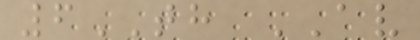6TH AV
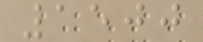1500
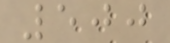500
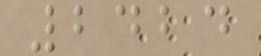2424
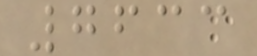7633
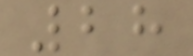28
